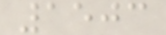1503
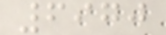6970
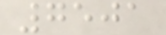7501
